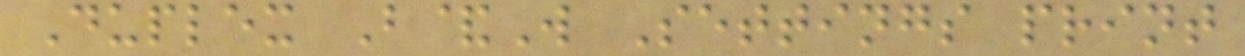Duplex B&W Settings print
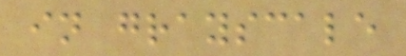in grayscale
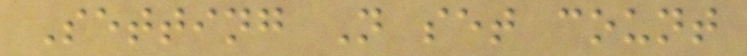Setting N set count
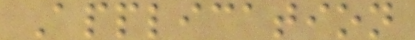Application
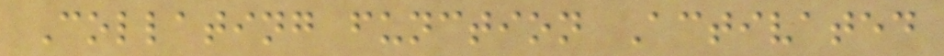Collating function Activated
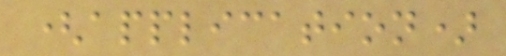(application)
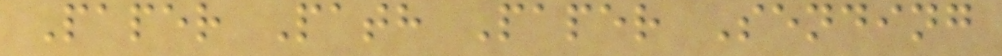Paper Path Paper Sending
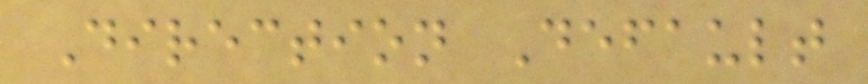Direction Default
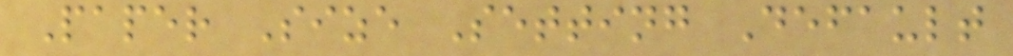Paper Size Setting Default
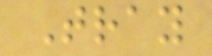Tray
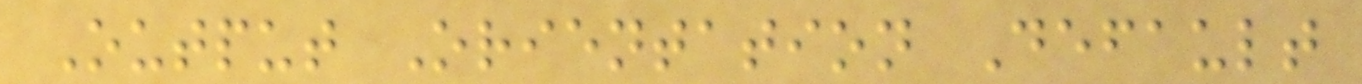Output Orientation Default
